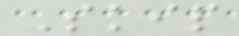Skip
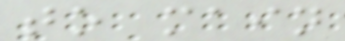to main
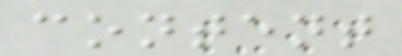content
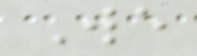We
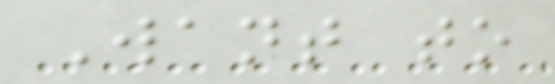Want to
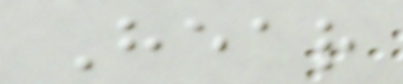Hear
